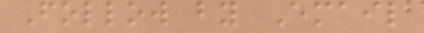Follow by Email
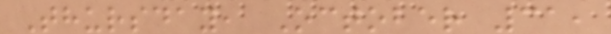Thursday, October 31,
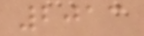2013
